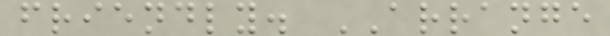friendly. ARRANGE
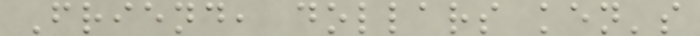Friend, dollars ken's
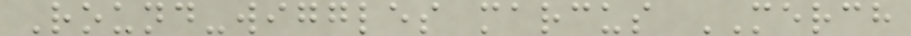Round-wiggles marcus MERCH
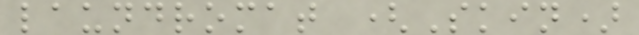laundromat (Skin)
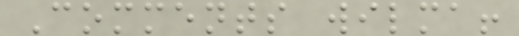Comments wilma!
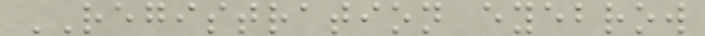REGISTRATION eyebrow
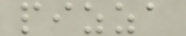pizza
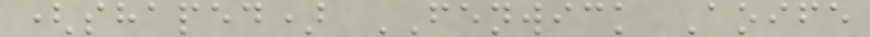(shaped) FENWICK Aoife
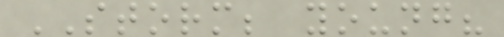STORM; young?
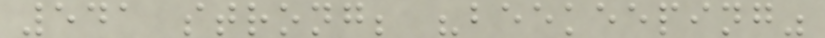541 strong; "beekeeping"
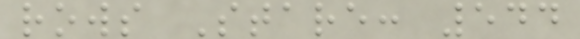rows Stare: 544
